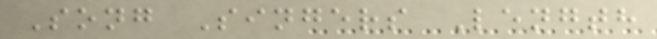Song Singers Length
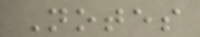Notes
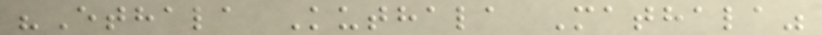"Ethala Kuthala Mathala"
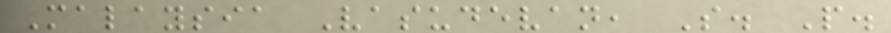Malaysia Vasudevan, S. P.
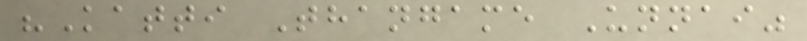"Katti Thangame Unnai"
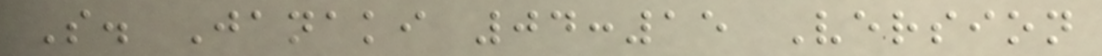S. Janaki 04:15 Version
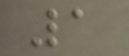1
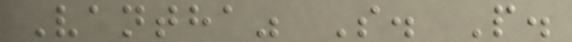Vantha" S. P.
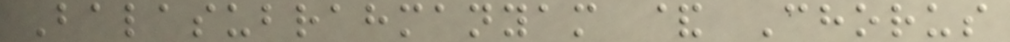Balasubrahmanyam & Chorus
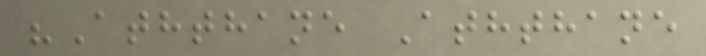"Aththane Aththane
